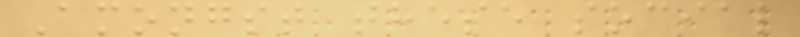Amongst these social
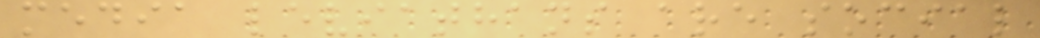media leviathans are social
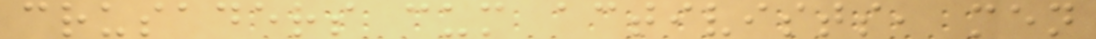crusaders cum activists, men
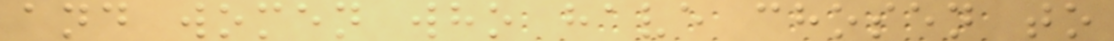and women who have chosen to
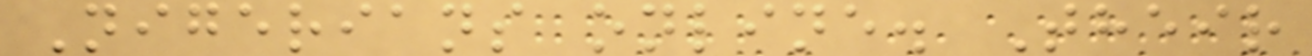Nigerians online. Their
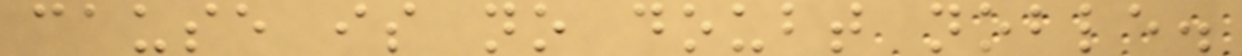cause is no doubt noble.
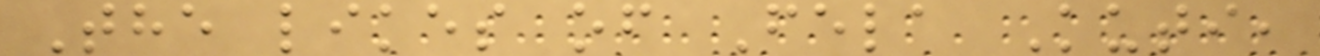The likes of Fela Kuti,
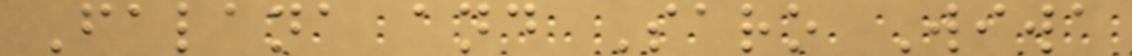Falana and Saro Wiwa
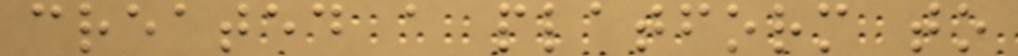created a platform to
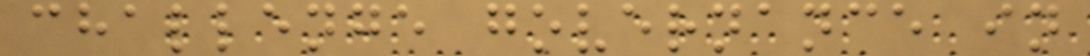challenge governance in
